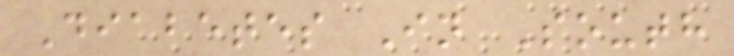Diabetes In South
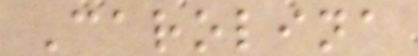Carolina
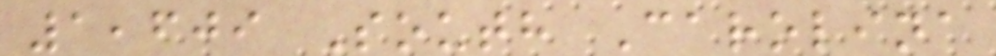1,609 South Carolina
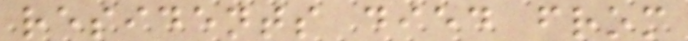residents died from
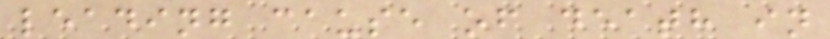leading cause of death in
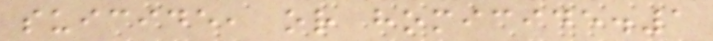suicide, or homicide.1
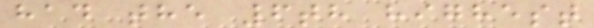had the 6th highest
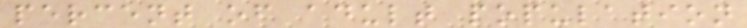percent of adult population
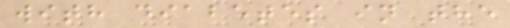with diabetes in the
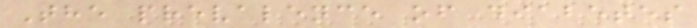The prevalence of diabetes
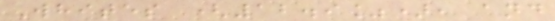Whites (12.9%), and
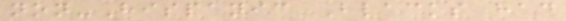non-Hispanic Blacks had
